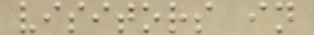visitors in
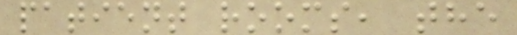patient rooms, the
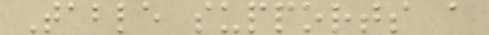Table supports a
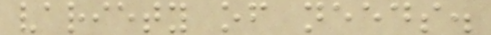variety of needs.
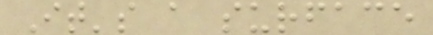It's a surface
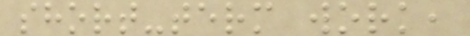short-term work,
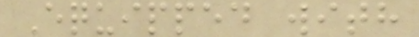Equipped with
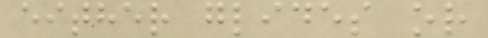either glides or
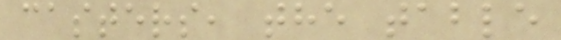casters, the table
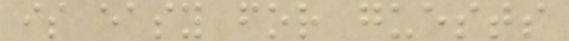is easy for guests
